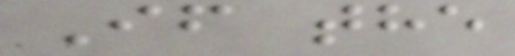If the
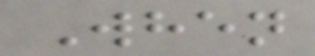When
